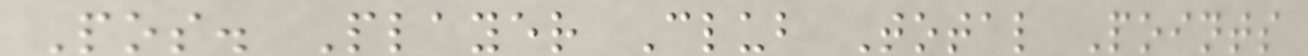Pos. Player Club Total Points
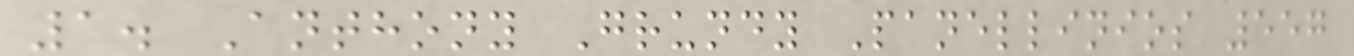1. Anthony Grundy Panellinios 557
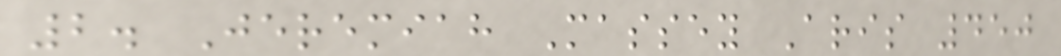2. Jeremiah Massey Aris 450
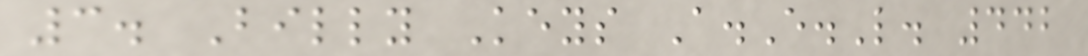3. Billy Keys A.E.L. 442
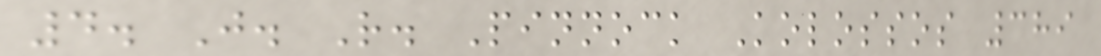4. J. R. Pinnock Kolossos 389
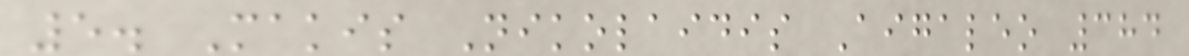5. Makis Nikolaidis Aigaleo 384
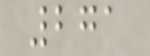271
